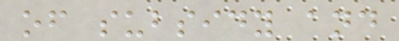of subsidy and
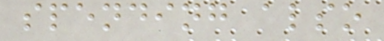spending also
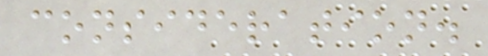consideration.
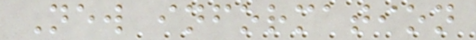New information
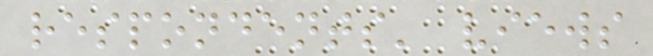respondents' views
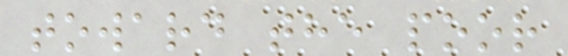toward the poor
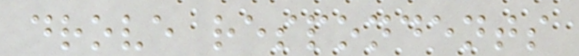drove respondents
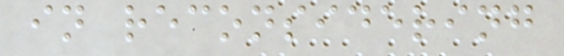in reconsidering
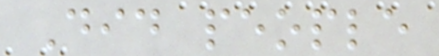Did people
